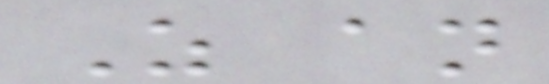As an
